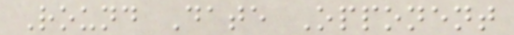Round Date Opponent
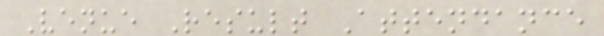Venue Result Attendance
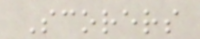Scorers
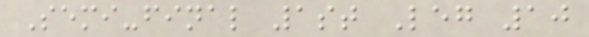Semi-final 1st Leg 10
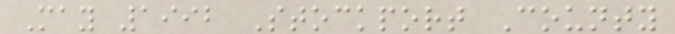May 1992 Stockport County
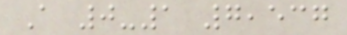A 0-1 7,537
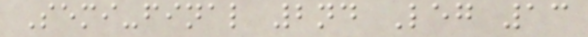Semi-final 2nd Leg 13
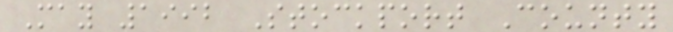May 1992 Stockport County
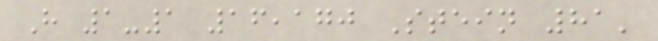H 1-1 16,170 Stein 81'
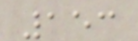153
